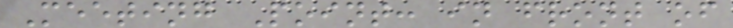Meeting Point: in front of
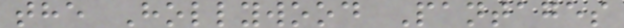the Hollywood Pantages
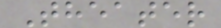Theater
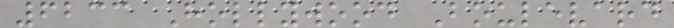6233 Hollywood Boulevard
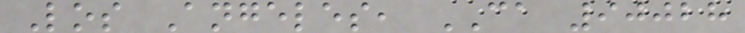Los Angeles, CA 90028
